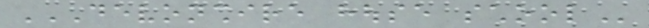DEVONSHIRE HOUSE SCHOOL
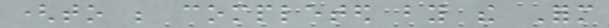(to be completed by the Form
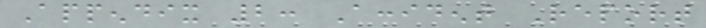Appendix 2: Accident Report
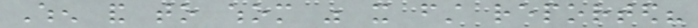When and to whom was it first reported?
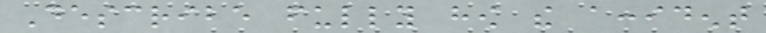Describe fully how the accident
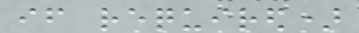if required)
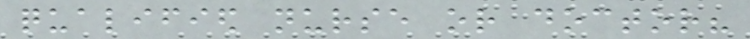qualified nurse or doctor?
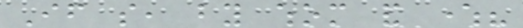If so, by whom and where?
